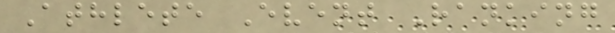Athlete Event Ranking
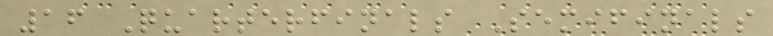16 Quarterfinals Semifinals
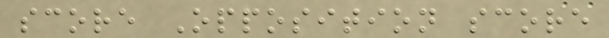score Opposition score
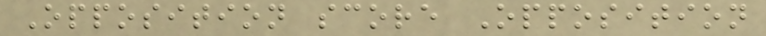Opposition score Opposition
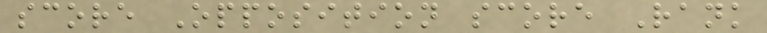score Opposition score Rank
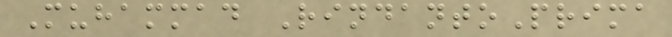Muhammad RindantoPrima
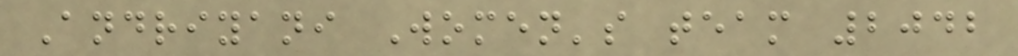Andriyani Women's team 2042
